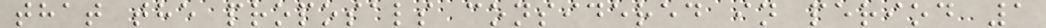that the proposals considered in period 1
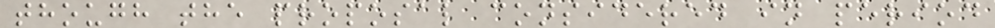though the proposal considered in period
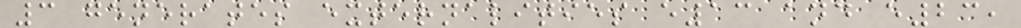3 generates externalities e13 and e23,
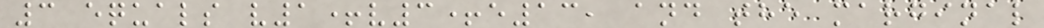3 equals v1+v3+e13, and the marginal
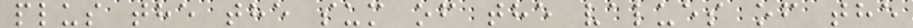plus the the sum of the values of the
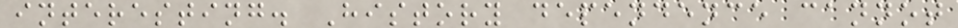interesting. History dependence cannot
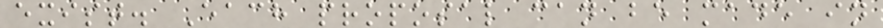exist. Each proposal can be made in
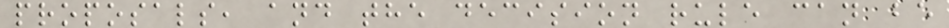proposals, and the decision rule can be
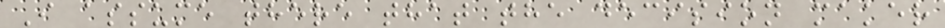I assume there that the decision maker
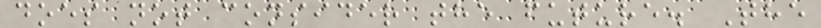does not consider the future. The
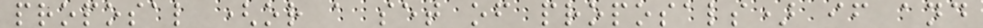proposal (or a set of proposals) if and
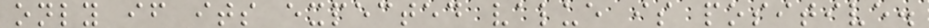only if its expected value is positive.
